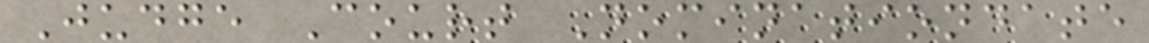Judge Court Nominationdate
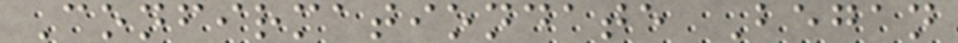Confirmationdate Began
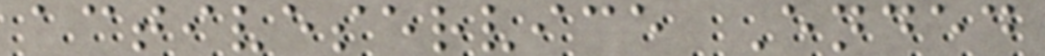activeservice Ended
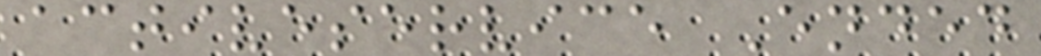activeservice Ended
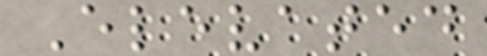Elevated
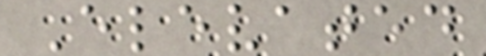Elevated
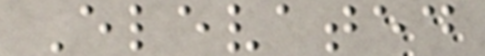Elevated
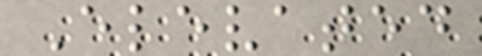Elevated
